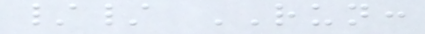// RUN:
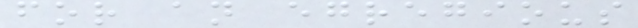for an egregious
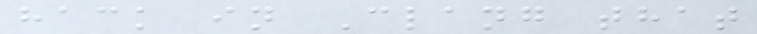hack in Clang that
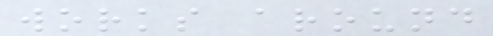works around
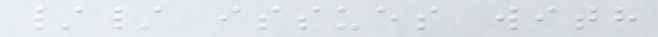// issues with
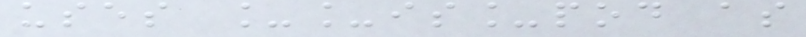uses __is_pod as
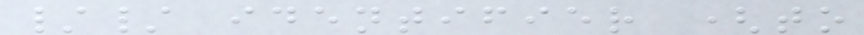// identifier (to
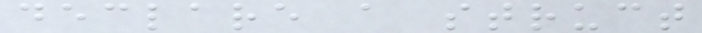declare a struct
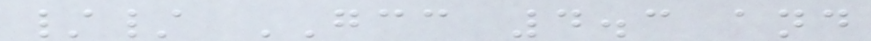// GCC 4.3 and
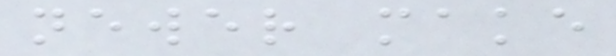newer make
